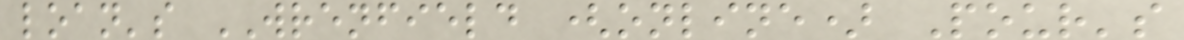loan's WRENFIELD (online) Pour's
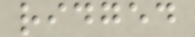ridged
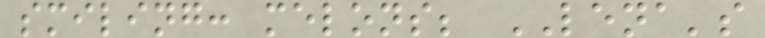smiling: melons; LENA's
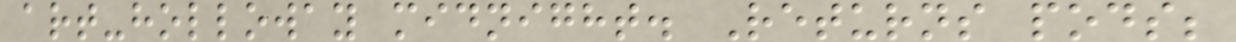art-holloway midnight. Returns pods;
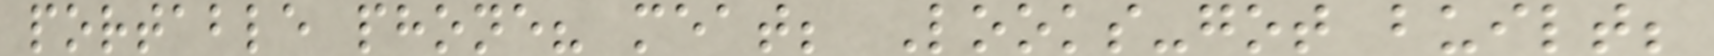portable phone? meat; Looks-got built;
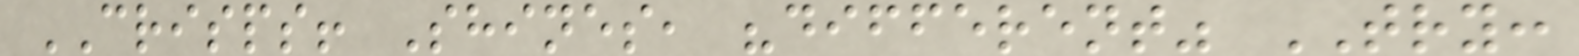CRISPS! Shines, "different" TRY:
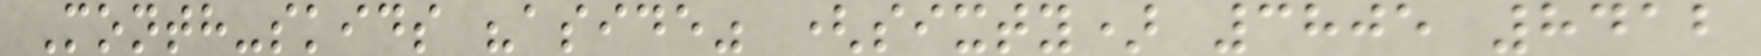Month-skids "aside" (sixty) 3805 8412
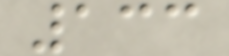133
